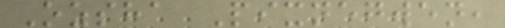Ozsha Pixnegwen,
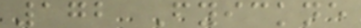172 Fyickne
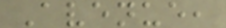Avenue,
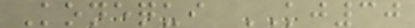Konequi KJ30
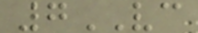7VC
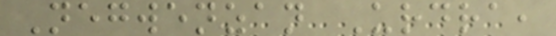Negwenzan Urdra,
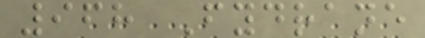968 Fydrane
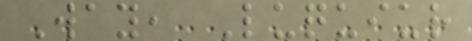Way, Luquiur
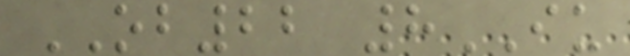OB22 8IU
